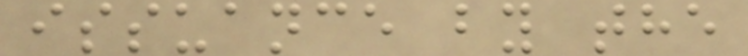issuance by the
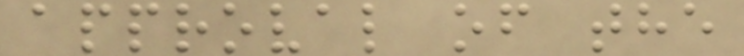approval of the
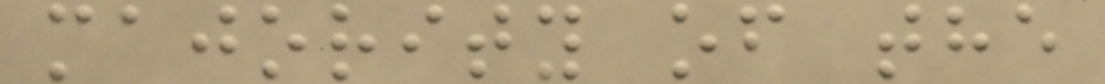majority of the
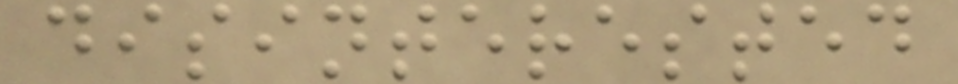disinterested
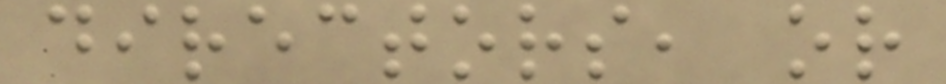directors, or
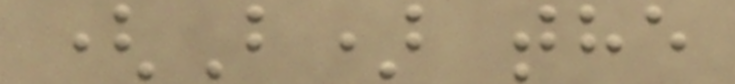(B) the
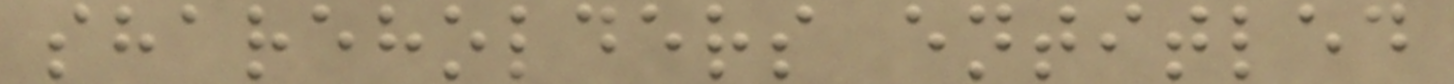shareholders entitled
